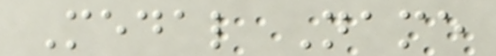Medal Name
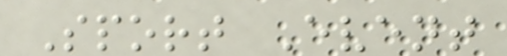Sport Event
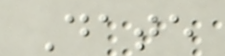Date
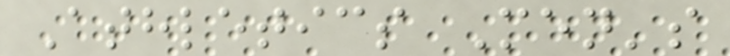Athletics Men's
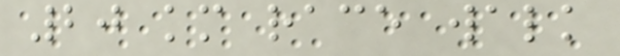20 km race walk
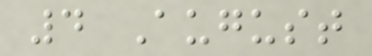4 August
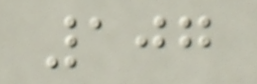107
